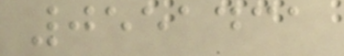0551431
